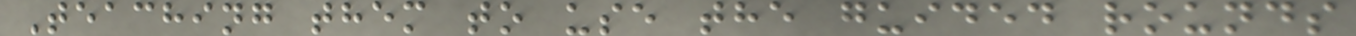Teaching them to use the guided rounds
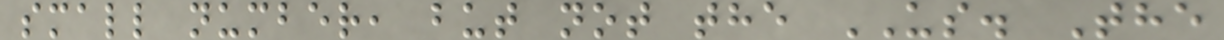small number, but not the US. The
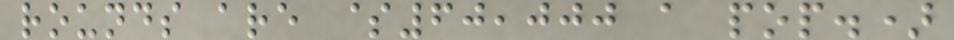rounds are $60,000 a pop.)
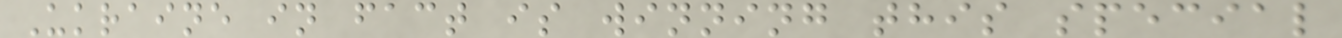Ukraine in fact is winning this special
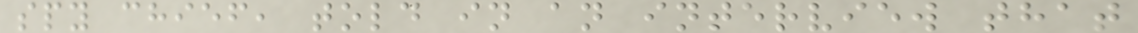spy chief, told in an interview that
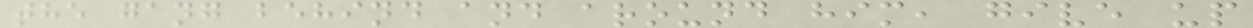the gang behind and around him, give up
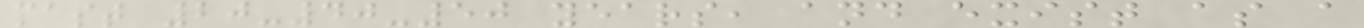past 20-40-50 years, and exist as a
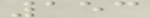153
